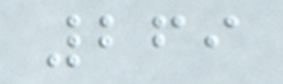269
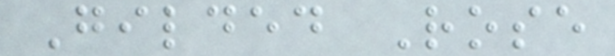Gilded Rose
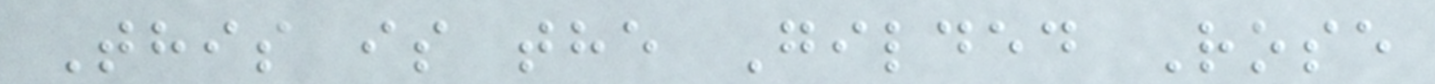This is the Gilded Rose
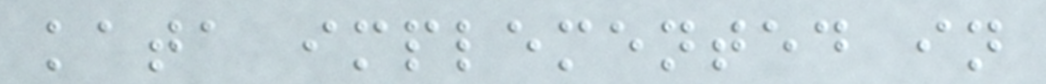kata implemented in
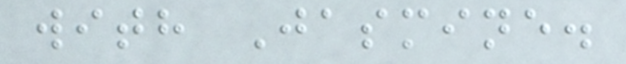with Jasmine.
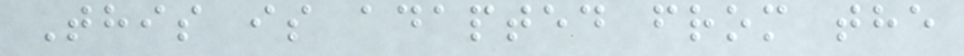This is adapted from the
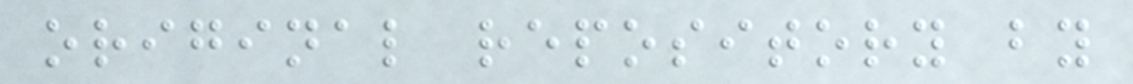original repository by
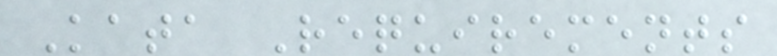Kata Requirements
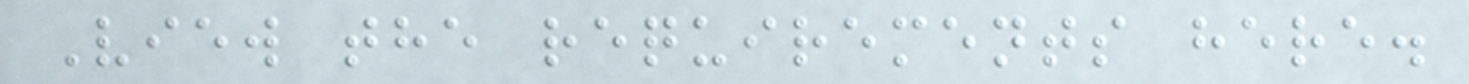View the requirements here.
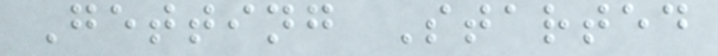Getting Started
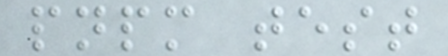pnpm test
